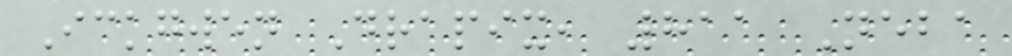Ickgwen Drapix, 811 Neba
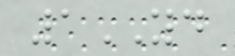1YD
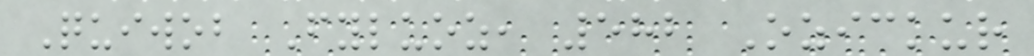Quiwob Fyluoz, 582 Ozickur
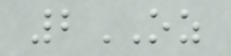2OZ
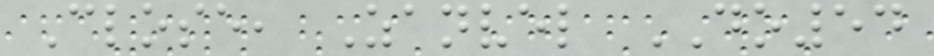Close, Zanvel DO54
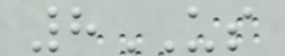8US
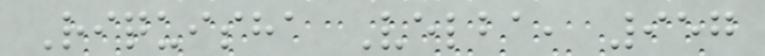Riquisha Velba, 957
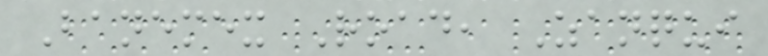Banemex Road, Zanqui
